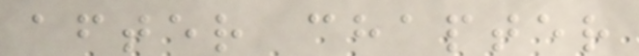after chapter
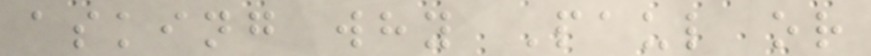asking why Paul or
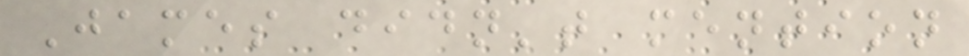James didn't mention
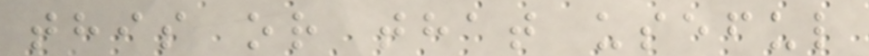this or that useful
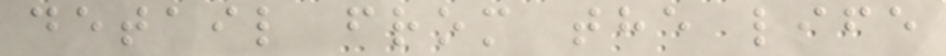detail from the life
